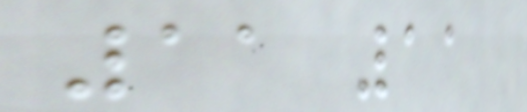11 11
